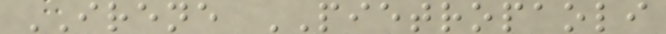IRENE PIETROPAOLI
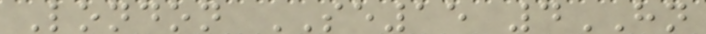London SE15 4HN
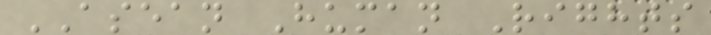ASEAN Human Rights
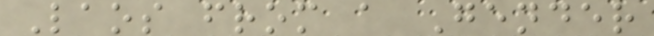Laos from a Gender
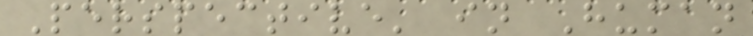Perspective' in Human
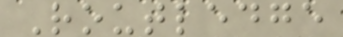Routledge
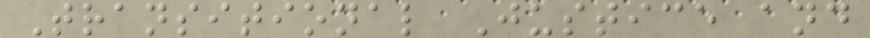Transitional Justice and
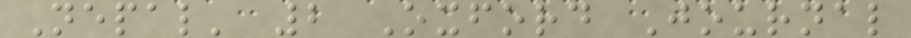Nepal' 2 Oxford Journal
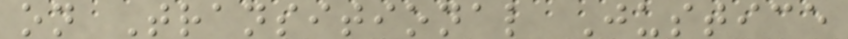on Transitional Justice
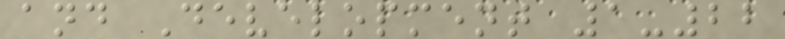and Development 1-22
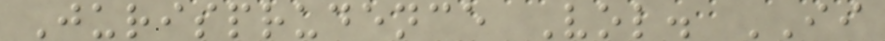Jurisprudence Vol. II
